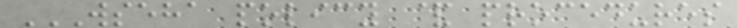WSEHA POLICY & PROCEDURES
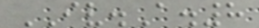IV.A.8
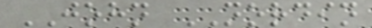JOHN NORDIN
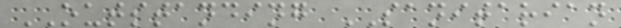OUTSTANDING SANITARIAN
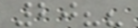20??
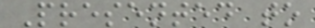Presented to
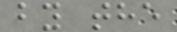by the
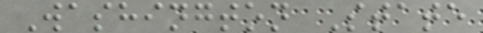Washington State
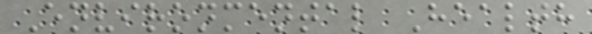Environmental Health
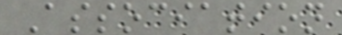Association
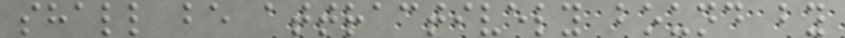shall be attractively bound by
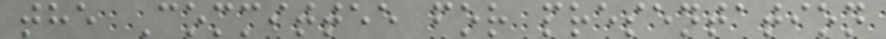the Committee for presentation
